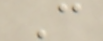C
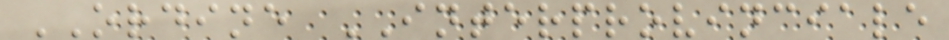ORDINE INTERPROVINCIALE
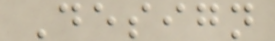Design
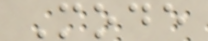Mode
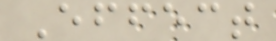Effect
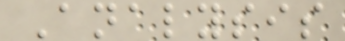Analysis
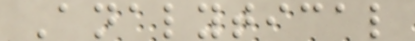Analytical
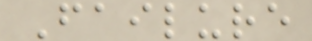Failure
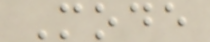Mode
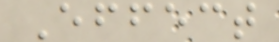Effect
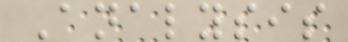Analysis
